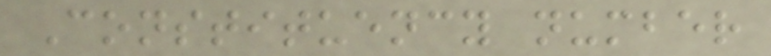Constituency number
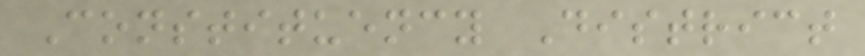Constituency District
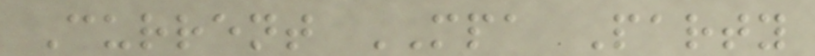Current MPA Party
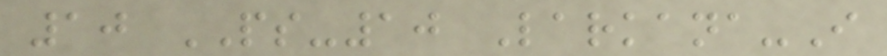10 PS-10 Larkana-I
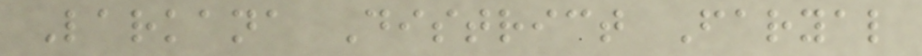Larkana District Faryal
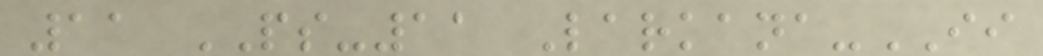11 PS-11 Larkana-II
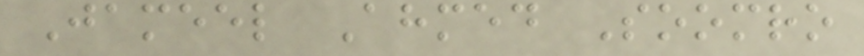Jameel Ahmed Soomro
